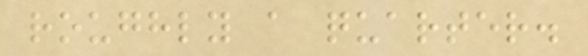roughly a quarter.
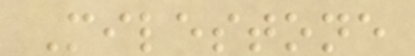Milestone
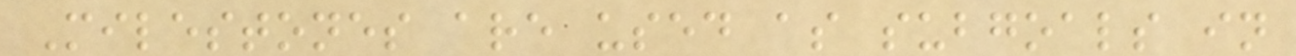Milestones are used as subgoals in
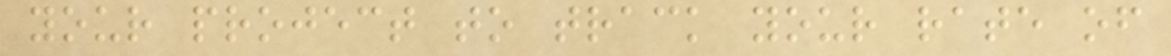your project to track your rate of
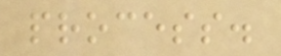process.
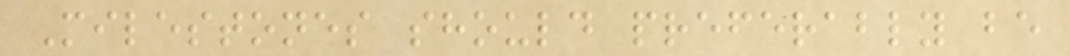Milestones should preferably be
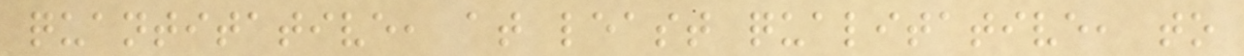quantitative, at least qualitative, to
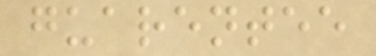guarentee
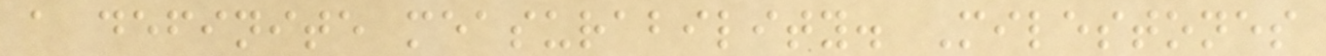a definite measurability. Milestones
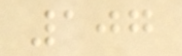107
